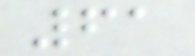61
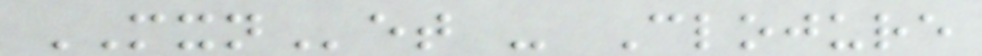MXNet - Clojure
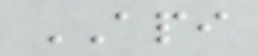API
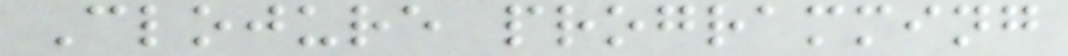Clojure programming
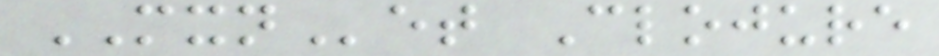MXNet Clojure
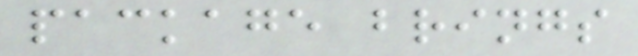package brings
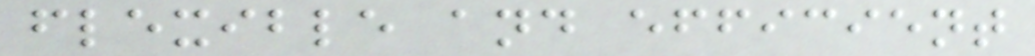flexible and efficient
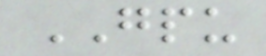GPU
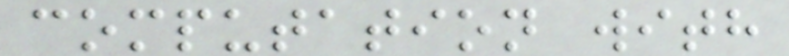computation with
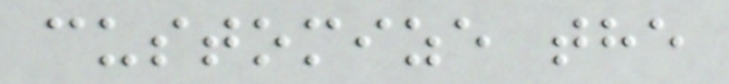customize the
